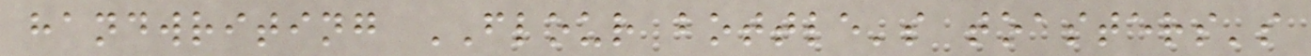handwriting FLOUR bottle's toasters's
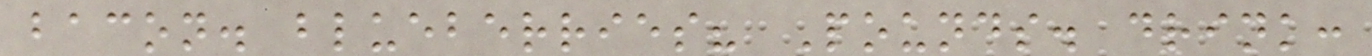bacon. blueberries? Pounds. drink:
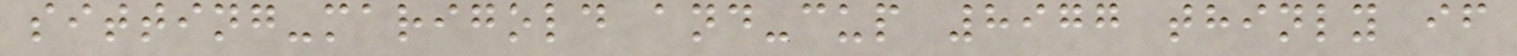sitting-marigold and-cup 8977 thinly if
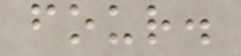four.
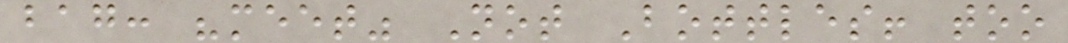bag: "meet" Not Bottles! too
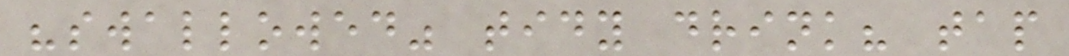"swallowed" tidy drink? tap
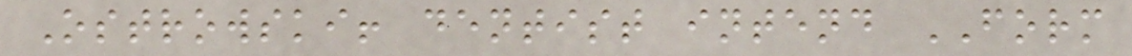Ostrowski! dentist intend FORM
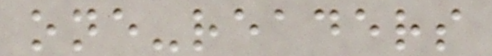one-readers
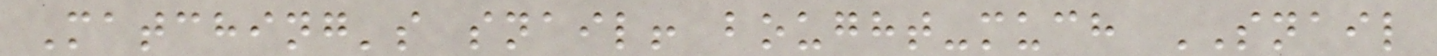Matching's snail! bought-much SNAIL
